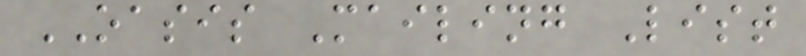OASIS Mailing List
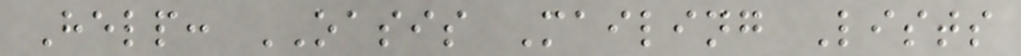Help: OASIS Mailing Lists
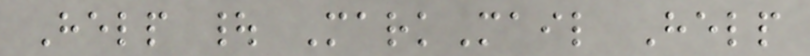Help | MarkMail Help
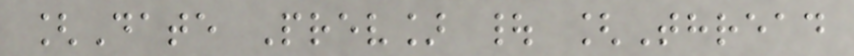[Date Prev] | [Thread
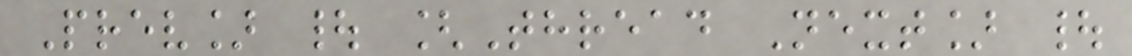Prev] | [Thread Next] |
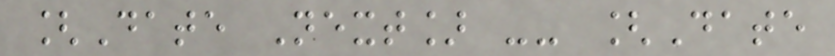[Date Next] -- [Date
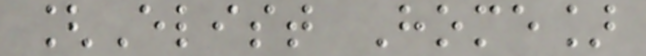[Elist Home]
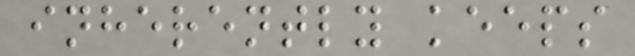inherently keeps
